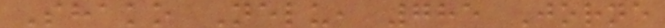Shako Nelu, 785 Jorne
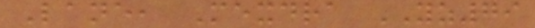Lane, Mexdra YZ79
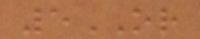5OR
